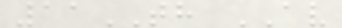11TH AV
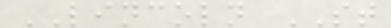LINCOLN ST
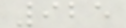925
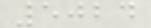5024
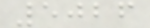5026
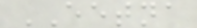EETNA
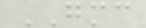GMC
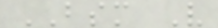BSM V
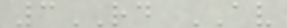3RD AV
